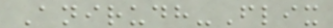Anirudh-Flix
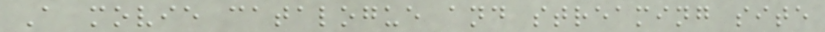A movie catalogue and streaming site
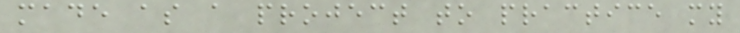made as a project to practice my
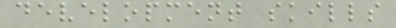development skills
